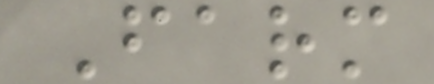Farm
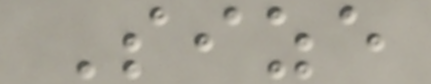Size
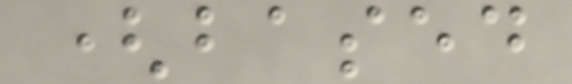(based
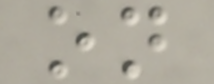on
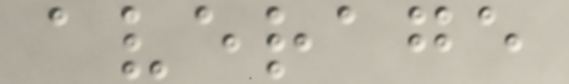average
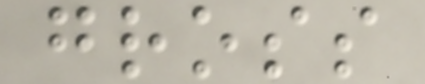gross
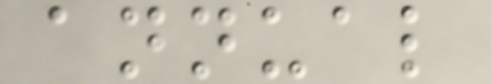annual
